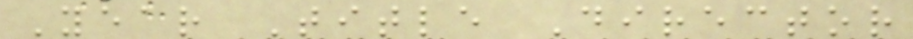Year Title Director
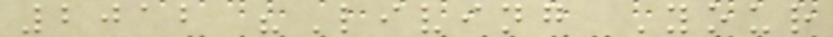2012 "Living Your
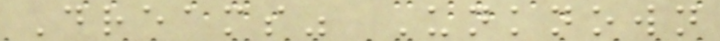Dreams" Unknown
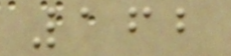162
